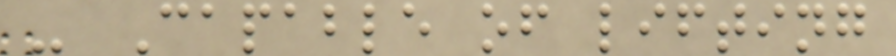- Capable of lifting
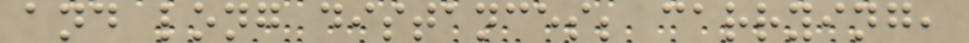and long distances; carrying,
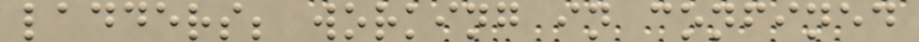ladders; working in confined
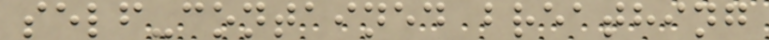self-contained breathing
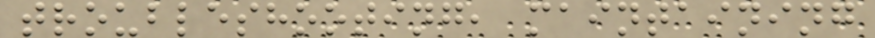troubleshooting, maintaining
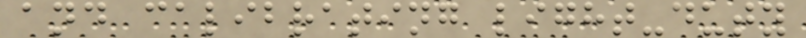and calibrating light-duty
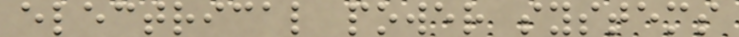electrical power systems
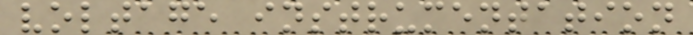voltage instrumentation
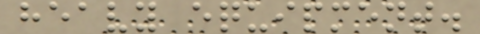heavy equipment.
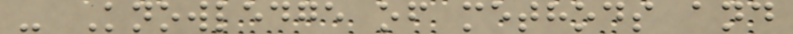- Knowledge of methods and
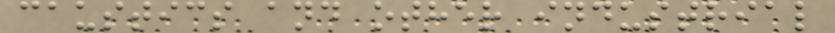caustics and other industrial
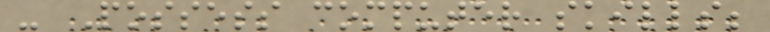- Possess computer skills;
